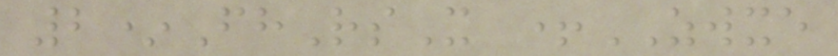2*FhRsX +ZWXE
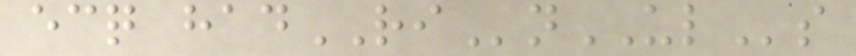ecq hadRInULs
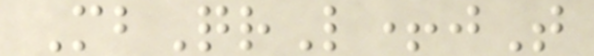MbQrL+jT
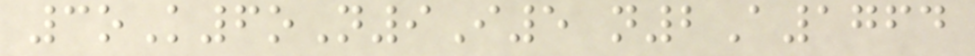3oK6oN9I5 n2A1764
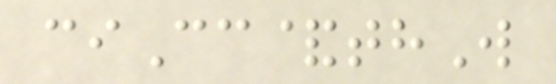ciCc&thW
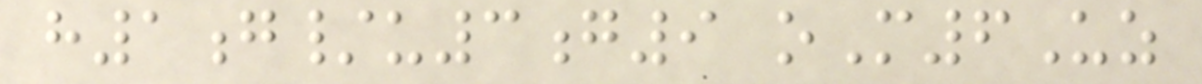h1g/u3g9 oM6Uz
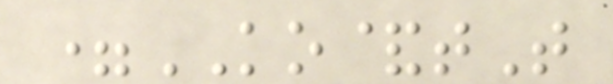=KO&tT
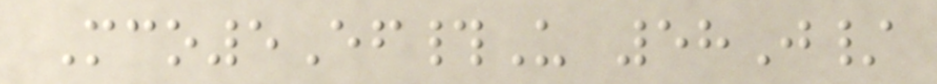Mco5Ef#U 58J/
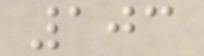103
